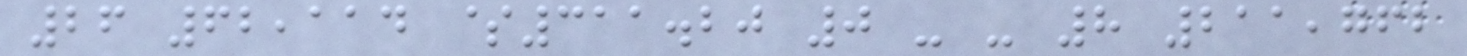26 62,114 $311.20 0 - - 8 211,762
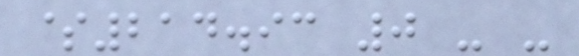$214.93 0 - -
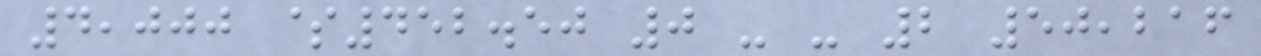4,000 $452.50 0 - - 2 50,216
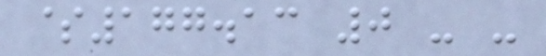$177.13 0 - -
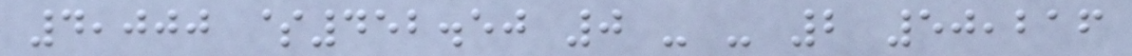4,000 $452.50 0 - - 2 50,216
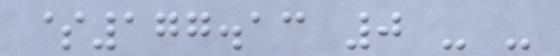$177.13 0 - -
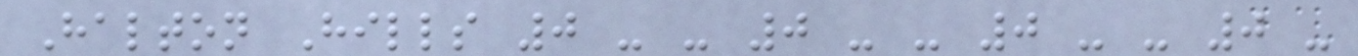Halton Hills 0 - - 0 - - 0 - - 0 -
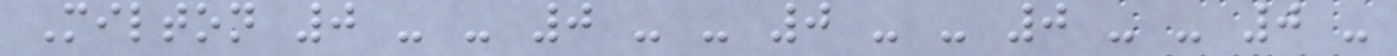Milton 0 - - 0 - - 0 - - 0 - - 0 -
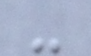-
